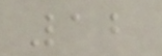12
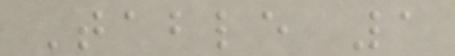Table 1
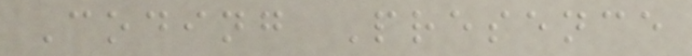Coding Presence
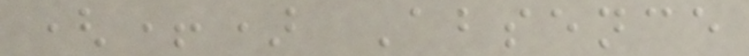(+) Absence
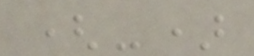(-)
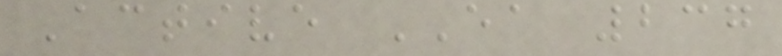Active EA 237
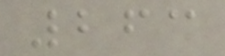263
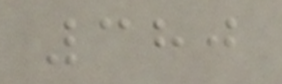380
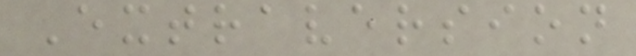Extraversion
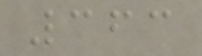363
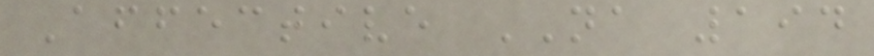Affective NA 194
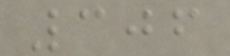306
